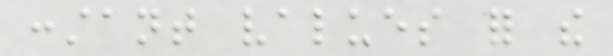constant values for the
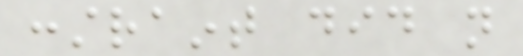constraint did not
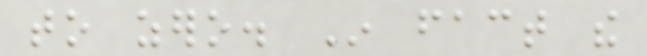to zero. In fact the
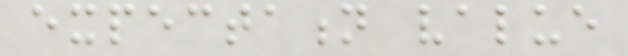expectation value
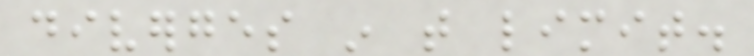diverges in that limit.
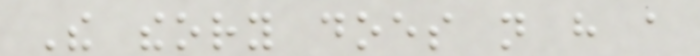The theory does not have a
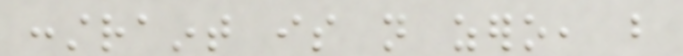constraint is not zero, but
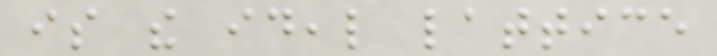is the ideal lattice
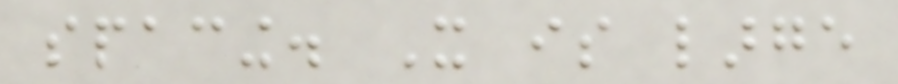spacing. It is large
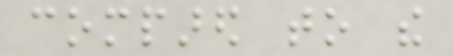compared to the
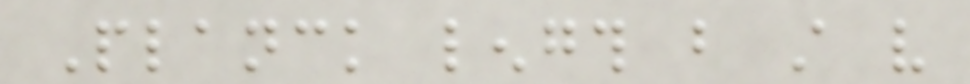Planck length but still very
